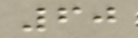60
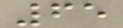65
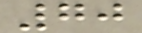70
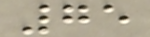75
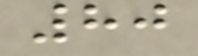80
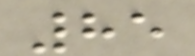85
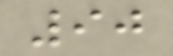90
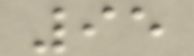95
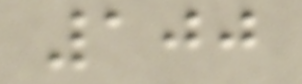100
